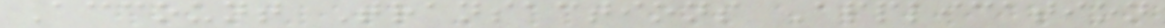Account Transactions Application
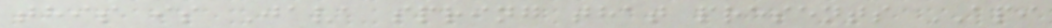this is Java spring that presents API
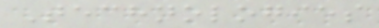Technologies
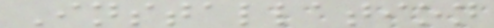Installation
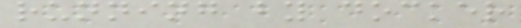running by docker
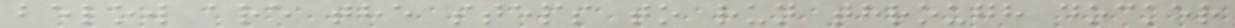below are the steps to run through docker
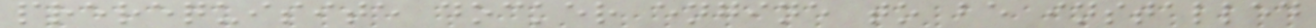prerequisite docker engine to be installed
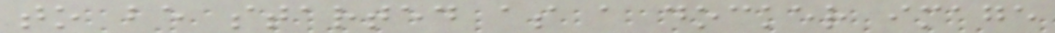to be started as a docker image
